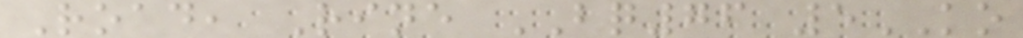Road, Rine BQ76 5KO
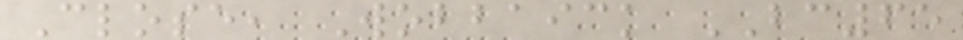Close, Wobbaick BC65
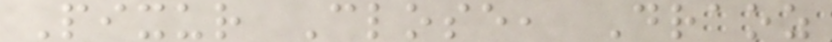Pixur Close, Draoz
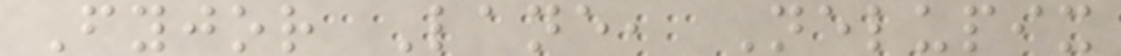Fyjor Lane, Nelupix
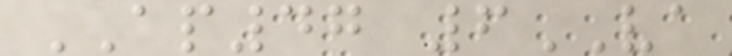AP47 6VA
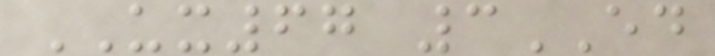UX67 3ED
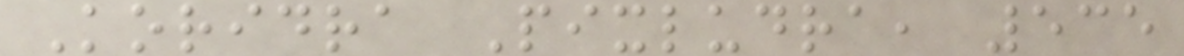Koridra Pixludra, 535
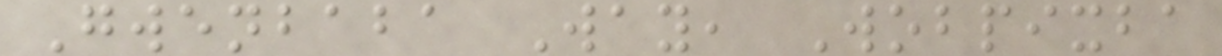Gwenbaba Way, Wobpixba
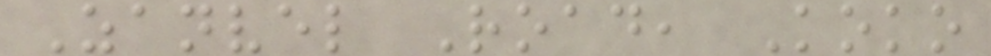Zanvel Road, Koko
